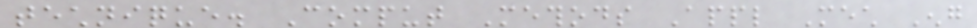technique. Comput Methods Appl Mech Eng
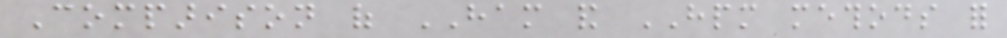Comparison of HAM and HPM methods for
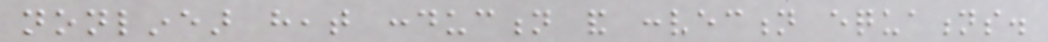nonlinear heat conduction and convection equations.
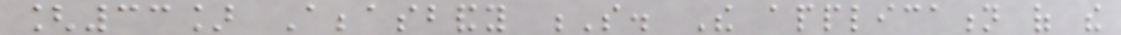[33] Abbasbandy S. The application of the
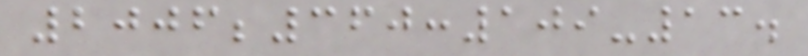2006;360:109-13.
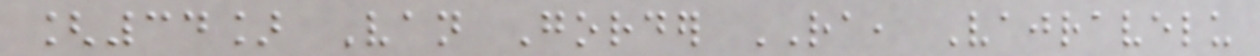[34] Van Gorder RA, Vajravelu
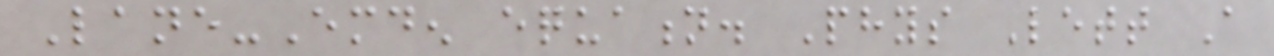Lane-Emden equation. Phys Lett A
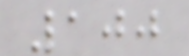100
